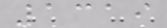1319
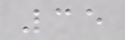35
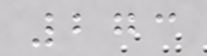273
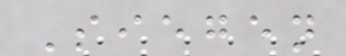Siegen
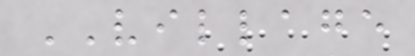VILLAGE
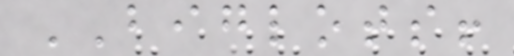BIGLOTS!
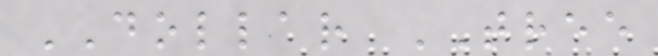DOLLAR TREE
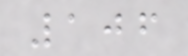106
